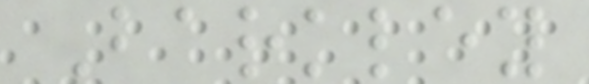Barkley
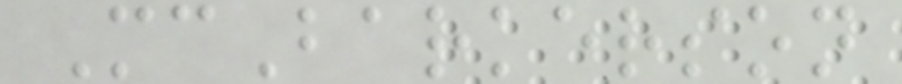McBarkerson
